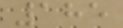185
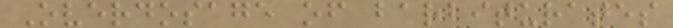Overdosage of barbiturates
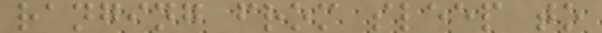ranging from sleep to
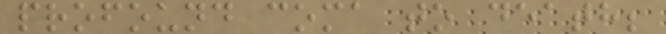profound coma to death;
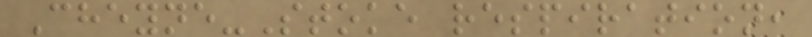Cheyne-Stoke respiration,
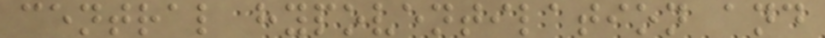central hypoventilation and
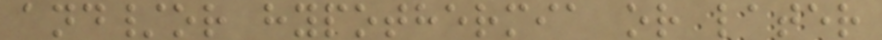and/or hypothermia or later
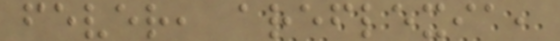fever, areflexia,
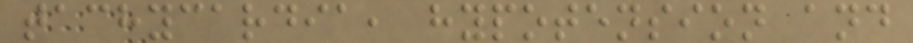tachycardia, hypotension and
